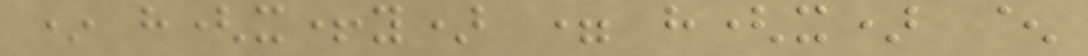* h(x+y) = h(x) ^
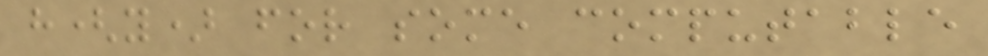h(y) for some computable
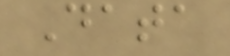Data
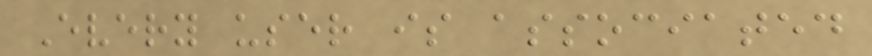Every user is associated
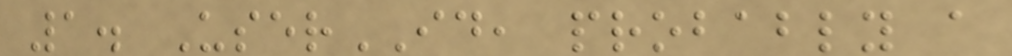1. UserID, probably a
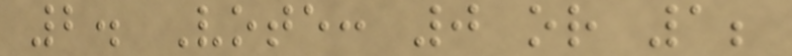2. Vote: 0 or 1;
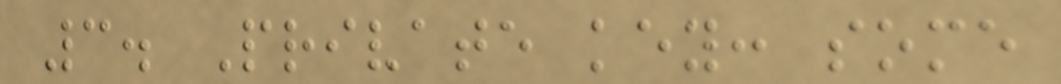3. Private key: some
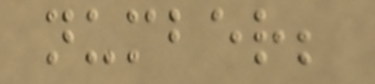number;
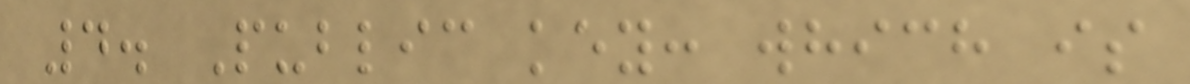4. Public key: which is
